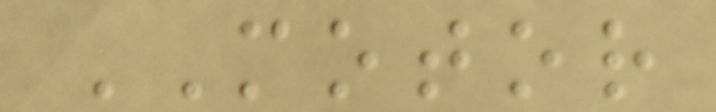MOTOR
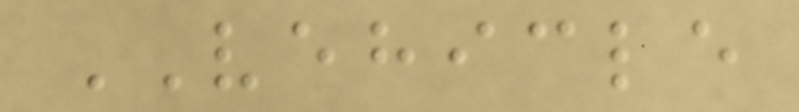VEHICLE
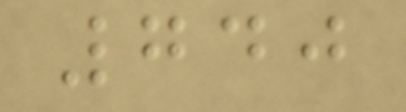740
